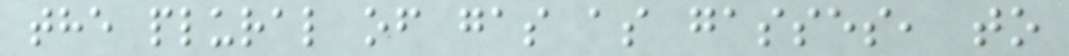the plural of gas as gasses, to
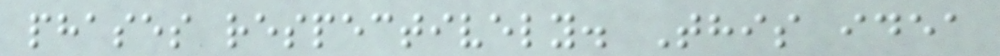phases respectively. This idea
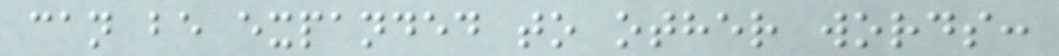can be expanded to other words:
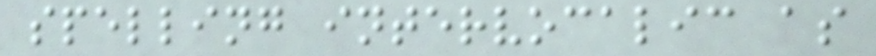spelling intervocalic as
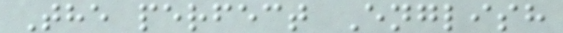The perfect English
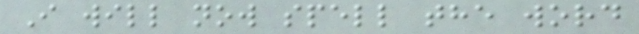I will now spell the word
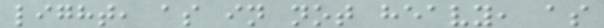light, as in not heavy, as
